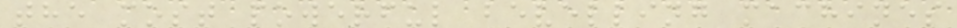the most powerful bevelling machines
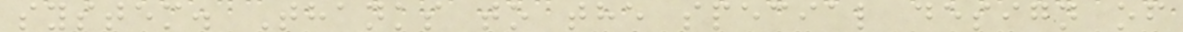system. Thanks to the special design of
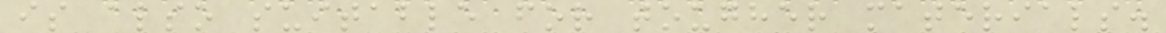is also suitable for tougher materials.
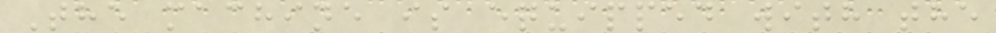The machine is equipped with the
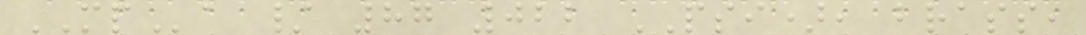MPa / 87 022 PSI), brass,
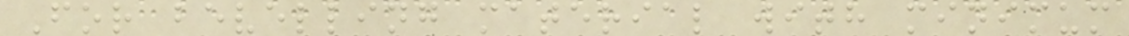For bevelling material with minimum
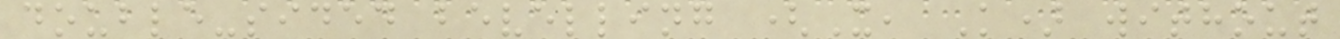double-sided bevelling (X, K) without
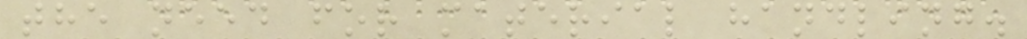the need for material handling.
